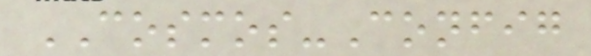COSMOS-Config
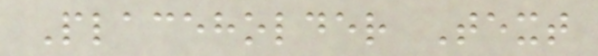Placeholder Text
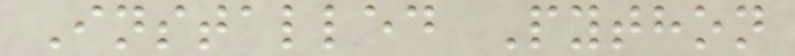Installed Python
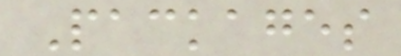Packages
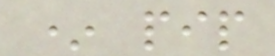* pip
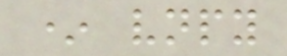* vnpy
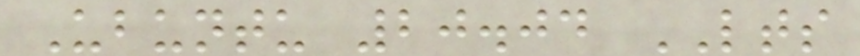Ubuntu 20.04 LTS
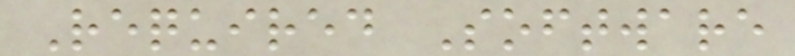Required Software
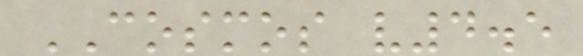COSMOS v4.5
